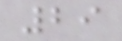29
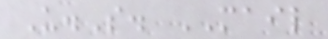U.S. MAIL
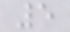5
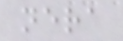nera
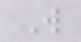W
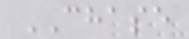CHASE
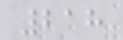218
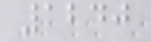1240
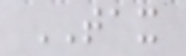TAX
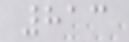813
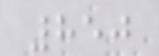850
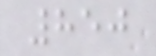850
